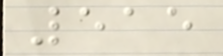515
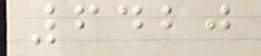6420
